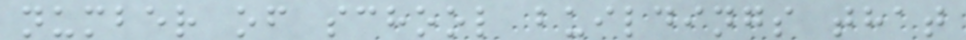number of school buildings that
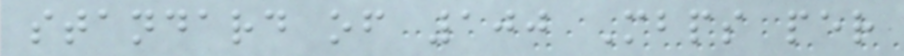standard of 100 Mbps per
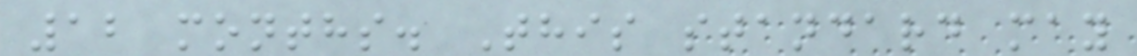12 months. This standard may
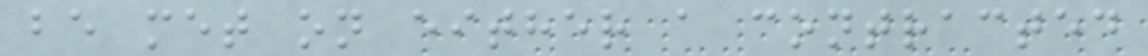be met on either a contracted
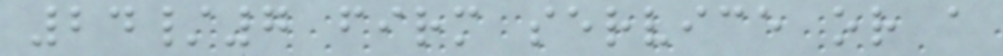24/7 firm service or a
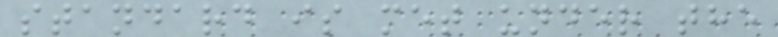standard is met under the
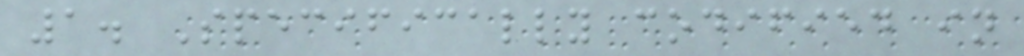1. Specifically codified in
